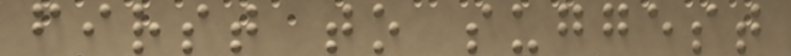first to suggest
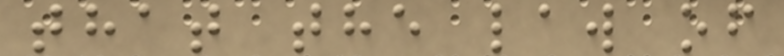that the law of
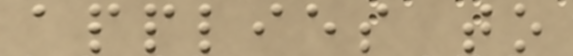applies to
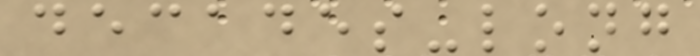decades-long
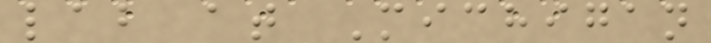lab at Michigan
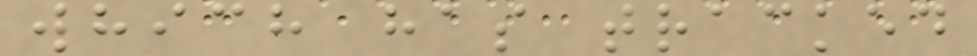which has tracked
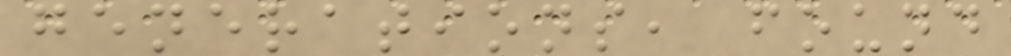generations, found
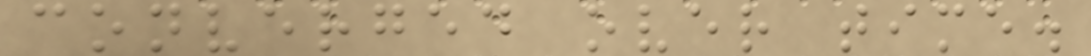converged over time.
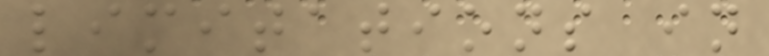limitations in
